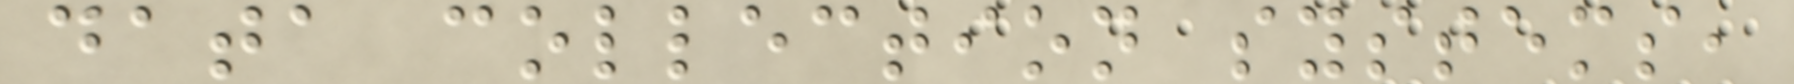data collection systems,
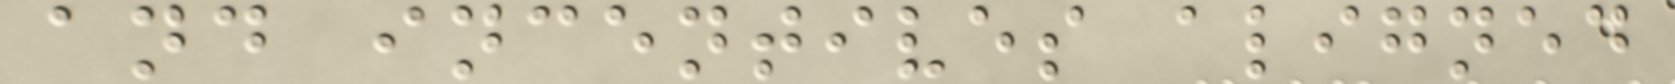and incentives aligned
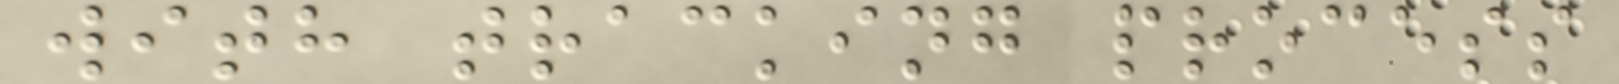with tracking process
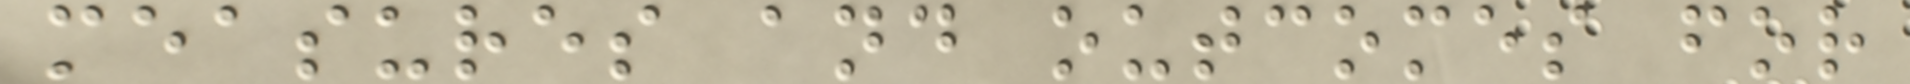measures and outcomes for
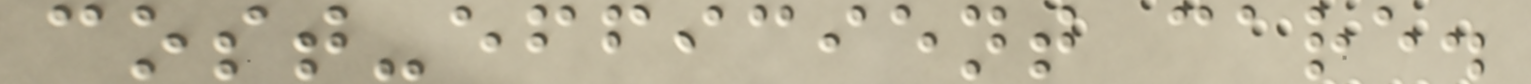cost-efficient care.
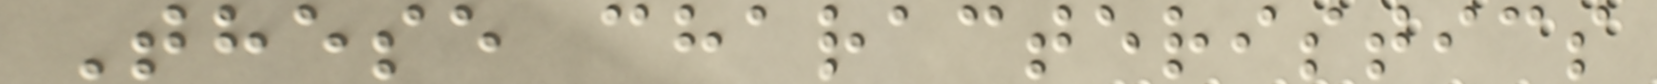These characteristics
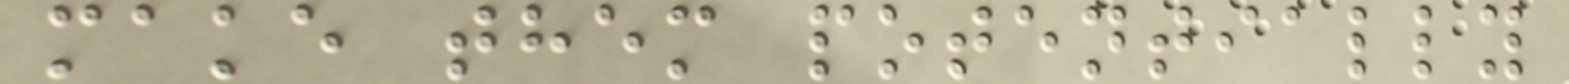make them potentially
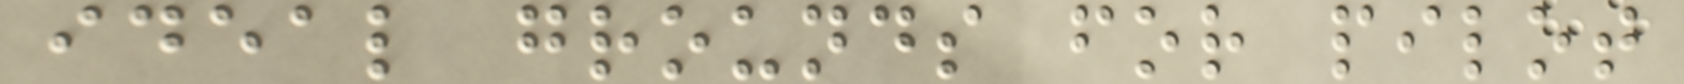ideal grounds for pilot
